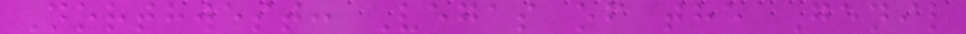Northwest: Vegas of the Genil
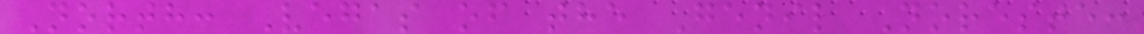North: Vegas of the Genil Noreste:
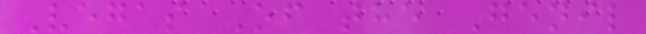Vegas Of the Genil
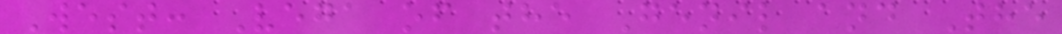West: Vega of the Genil and The
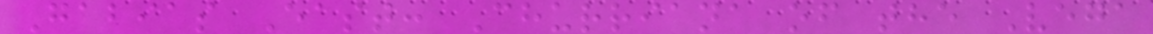Gabias East: Churriana of the Vega
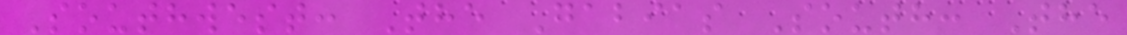Southwest: The Gabias South: The
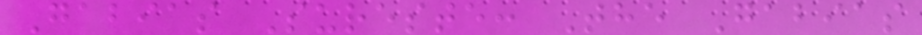Gabias Sureste: The Gabias
